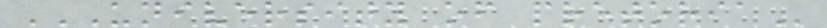UNIVERSITY OF PRETORIA
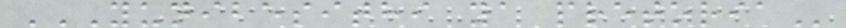YUNIBESITHI YA PRETORIA
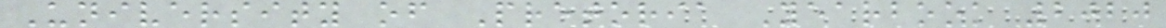University of Pretoria Yearbook 2020
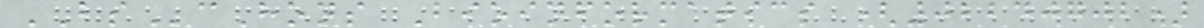BScHons Bioinformatics (02240702)
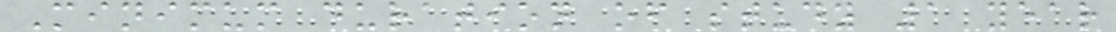Minimum duration of study 1 year
